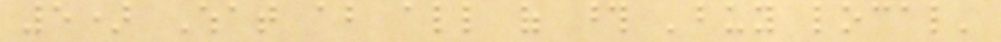5) What about all of those 'buy local'
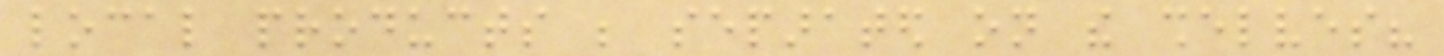local products be separated on the shelves?
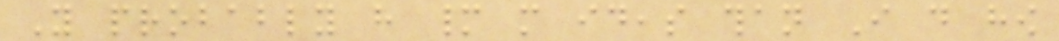You probably have many more ideas than I do how
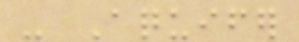- Aquifer
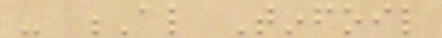- Al Tinfoil
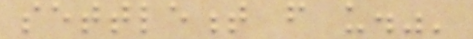settlement from us."'
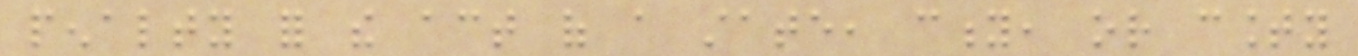penalty for the act of a state, city, or county
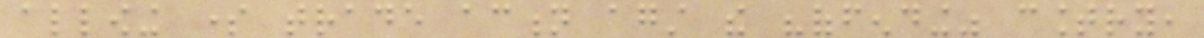allowing some trade action against the "offending" country,
